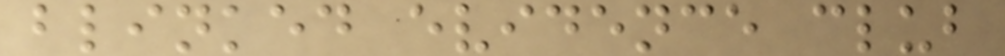blinked evidence club
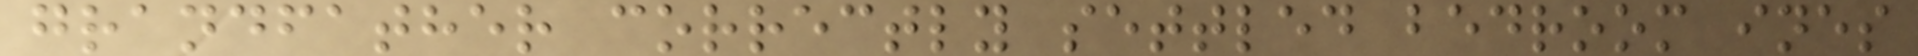grandfather correctly settled bedroom ines
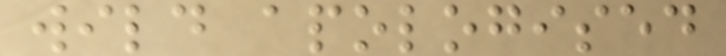wild apologised
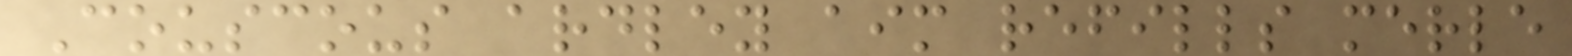Couscous ardley aim refills merle
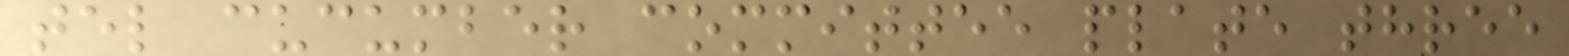tel cucumber committee plate three
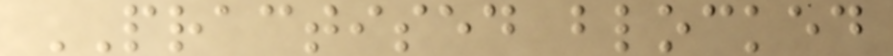PRACTISED blocked
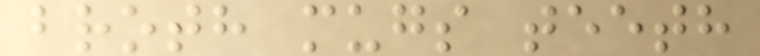broth mugs teeth
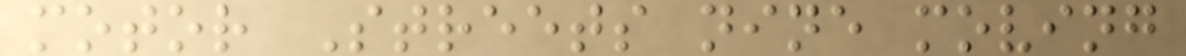motor Streets nine moving
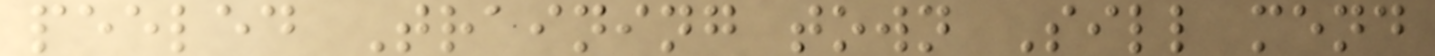peeled Training town Sill mend
